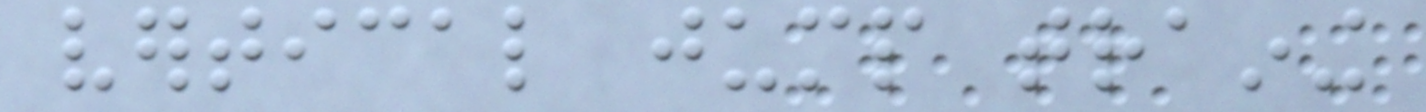vertical jump training
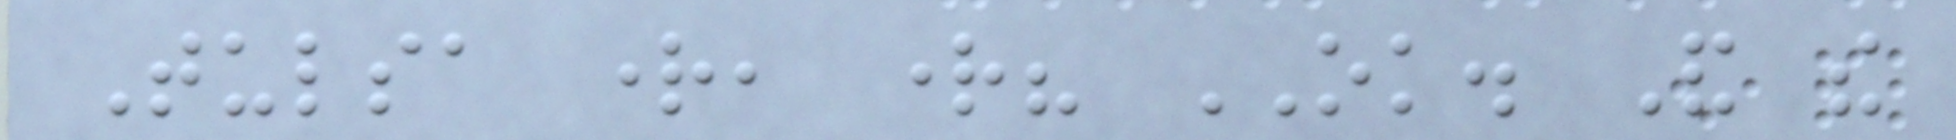Tulsa right, right? OK. And the
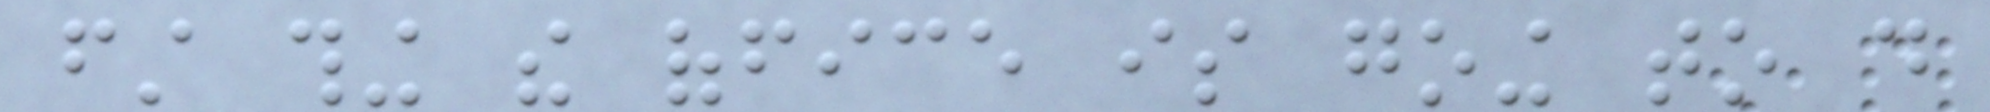first thing the office is going to do
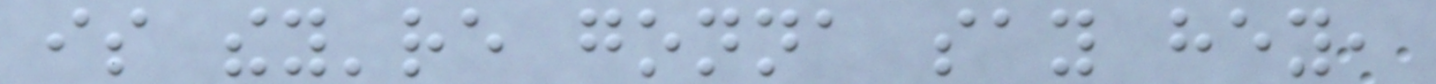is they're gonna say hey,
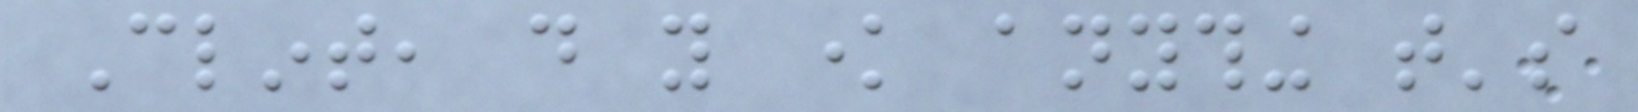Clint, do you know anything that's
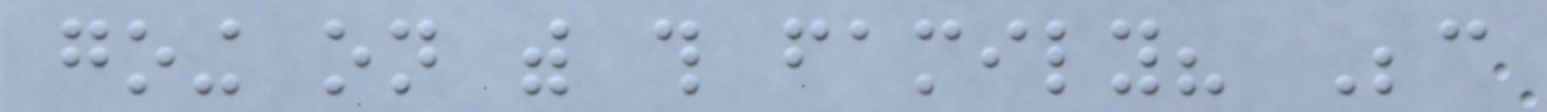going on with this family? Because
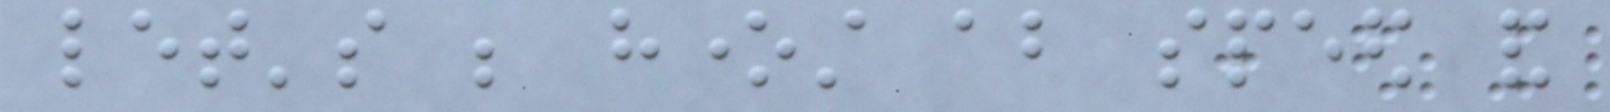let's be honest about speed and
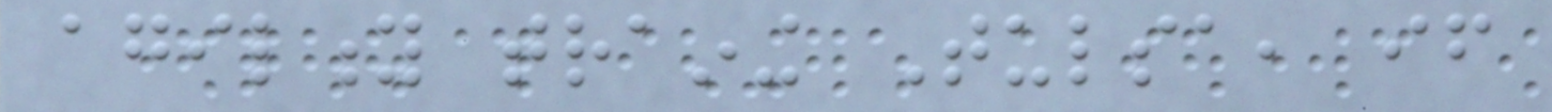agility training Tulsa, if
